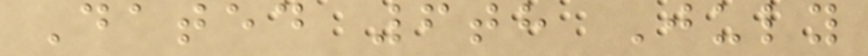Dated 6th July
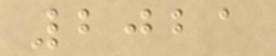2021
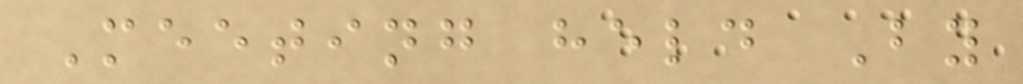Meeting held By
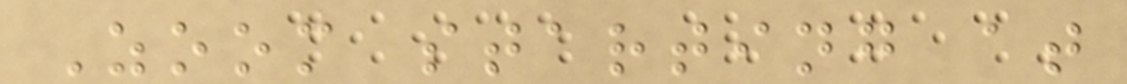Zoom starting at
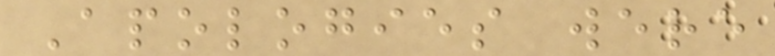Apologies were
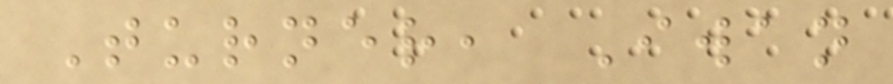Turner, Iwan
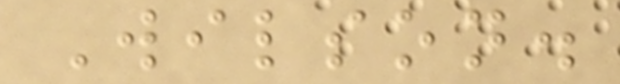Wilson.
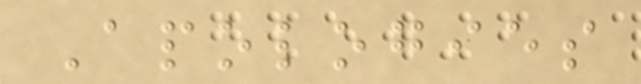Apologies
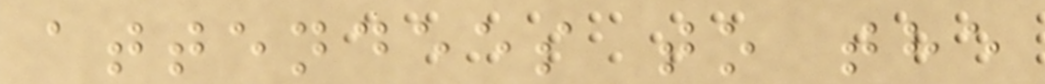attendees to the
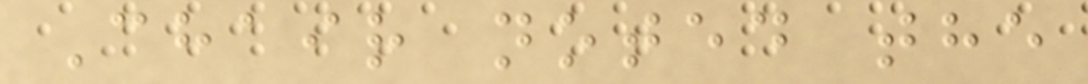Chair noted the
